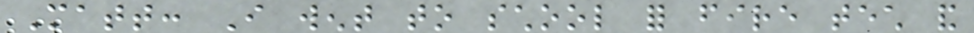Matt: I went to school for fire tech and
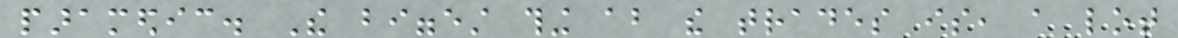paramedic. The biggest thing about the trades is, a lot
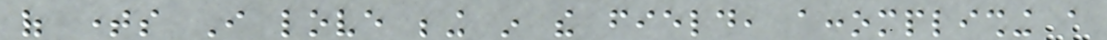of times I love being in the field, accomplishing a
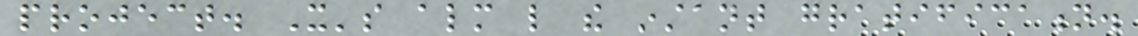project. It's almost like the instant gratification.
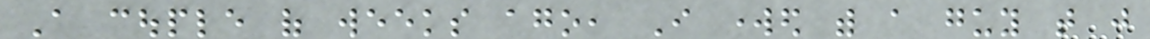A couple of weeks ago, I worked with a guy that just
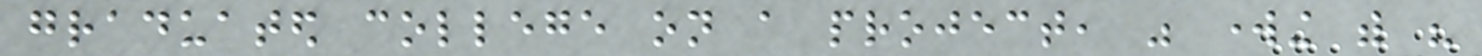graduated college on a project, was working with his
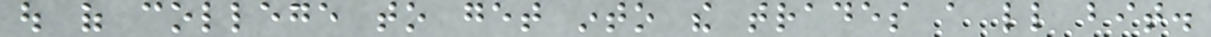out of college to get into the trades a little bit.
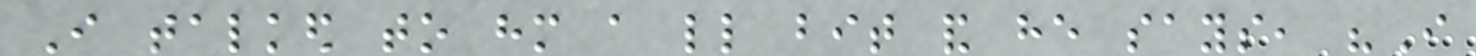I talked to him a little bit and he says, "I
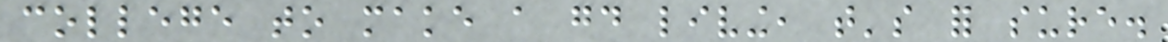college to make a good living, that's for sure.
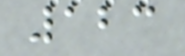123
